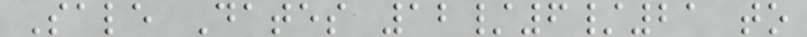Sale Dates 12/6/21 to
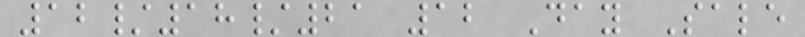12/18/21 12 Day Sale
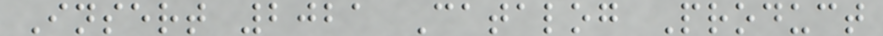Insert 2021 Catalog Product
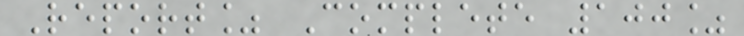Report% Complete 100%
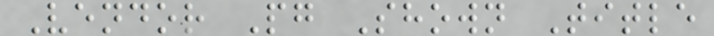Vendor Pg Shown Title
